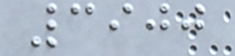3900
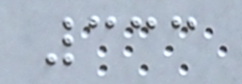333
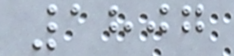1807
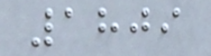1809
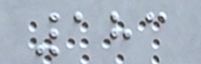183
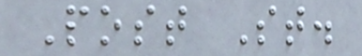Post St.
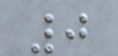0
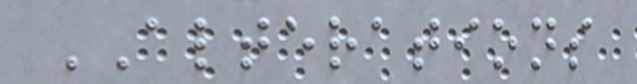ALTERATIONS
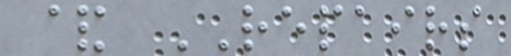& REPAIRS
